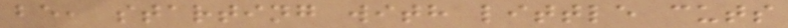be, starting with little cuts
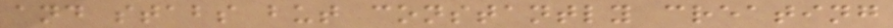and stabs but constantly creating
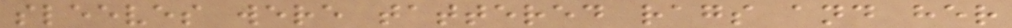sleeves were tattered rags and her
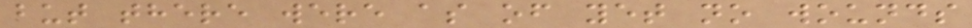but there were as of yet no wounds
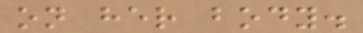on her body.
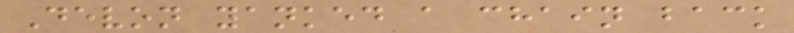Devon yanked a chain back
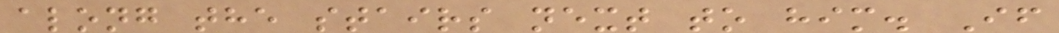along the stairs next to him. If
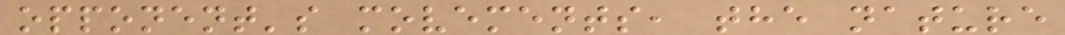opponent's movements, the nature
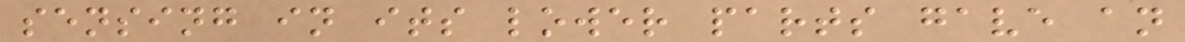sensing in its lower parts gave an
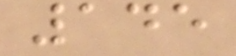145
